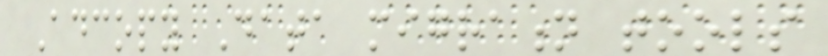Adcopy Data migration tools
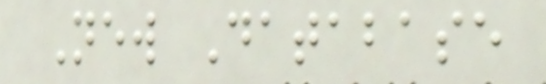New Database
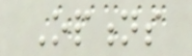Options
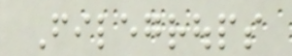Filegroups
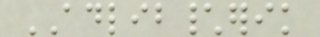ADLIB\erik
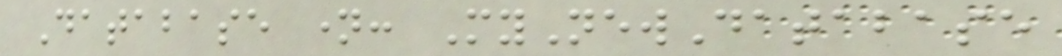Database name: MyNewDatabase
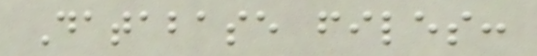Database files:
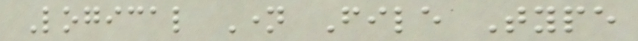Logical Name File Type
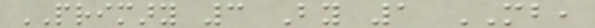PRIMARY 3 By 1 MB,
